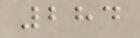284
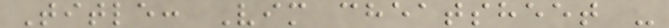Title: Vim cheatsheet -
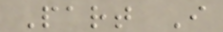Part I
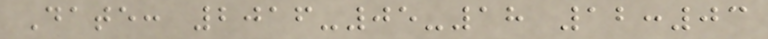Date: 2016-05-18 12:03
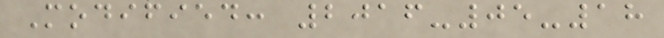Modified: 2016-05-18
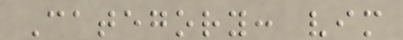Category: vim
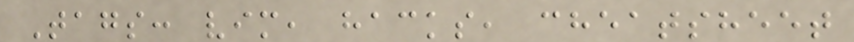Tags: vim, hacks, cheatsheet
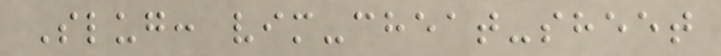Slug: vim-cheat-sheet
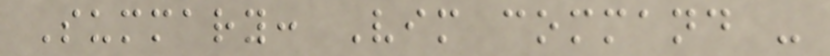Summary: Vim command -
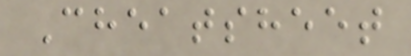Cheatsheet
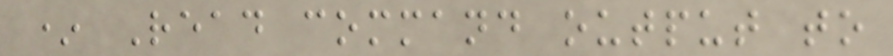* Read command output to
